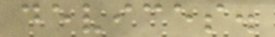devices.
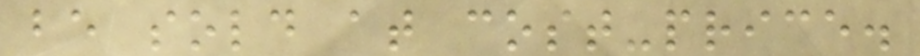be sold at cost-price.
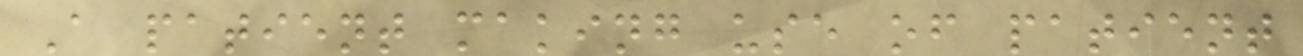A patient making use of patient
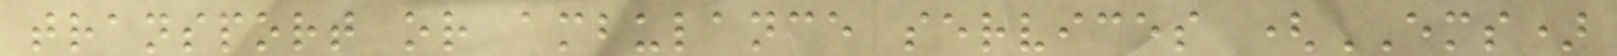transport or ambulance services (EMS)
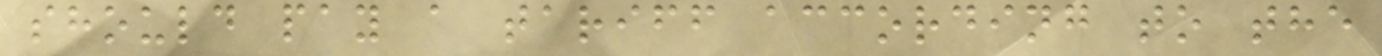should pay a tariff according to the
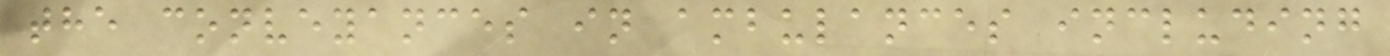the conveyances in ambulances including
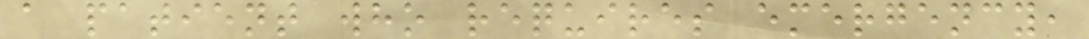a patient who requires emergency,
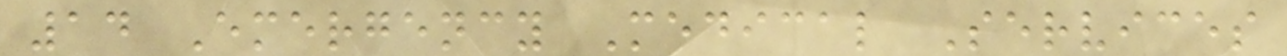14 Emergency Medical Services
